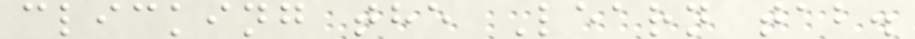clicking the Learn tab.
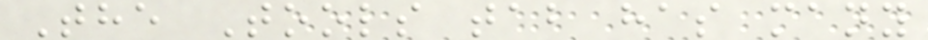The Tools tab has many
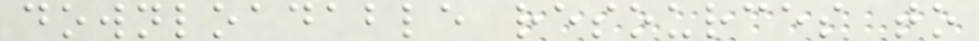downloadable resources to
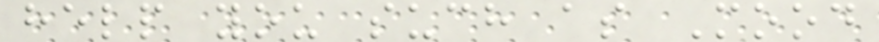help you such as Mood
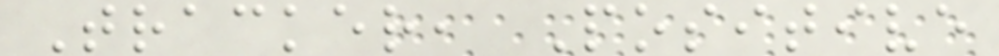Tracker, Positive
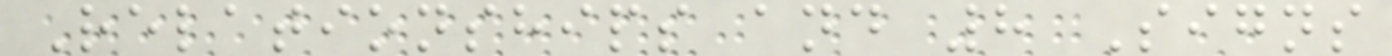Relationships and 8 Signs
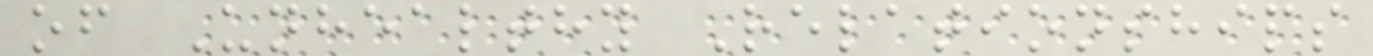of Unhealthy Relationships
